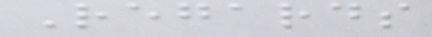Regards
